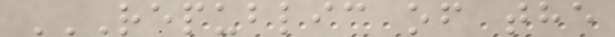REPUBLIC OF THE
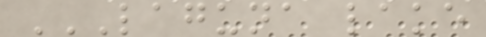LAGUNA LAKE
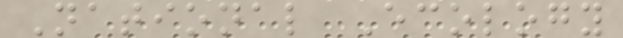National Ecology
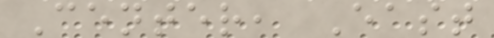Center, East
